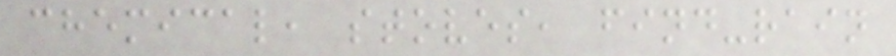chemical, stoves, find-rain
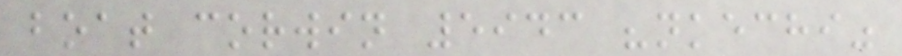boat corwin 5943 "nkechi"
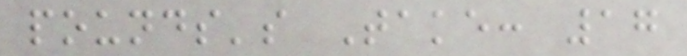pounds's Take: 17
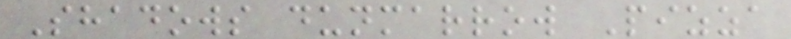Shadows dunmarrow Pizza
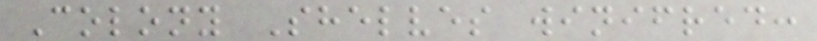Colony Shelves winifred:
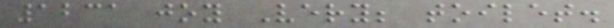1231 joy Very; toilet.
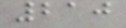210
